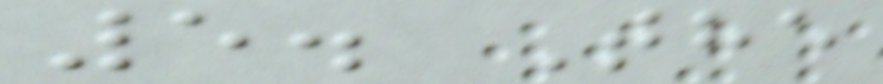5. The
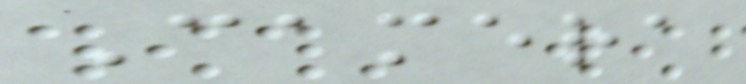Camera
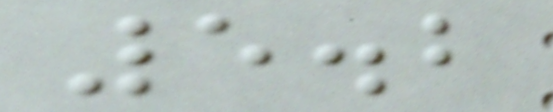5.2
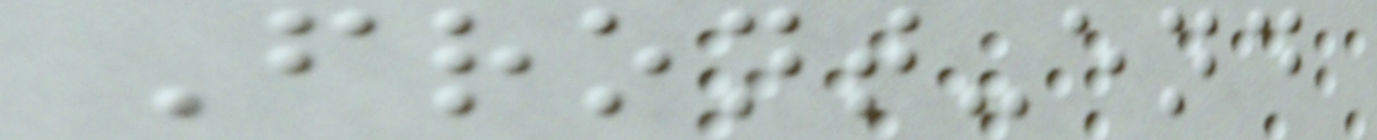Front-end
